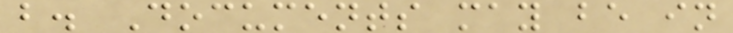b. Documents may be in
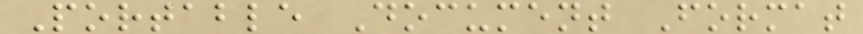Portable Document Format
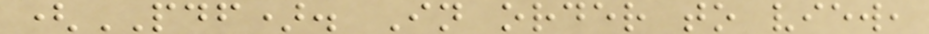(PDF). In order to view,
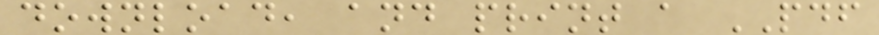download, and print a PDF
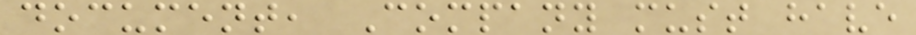document, Company must have
